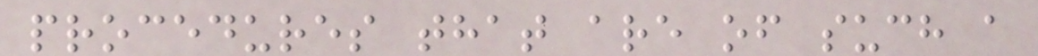procedures that are of such a
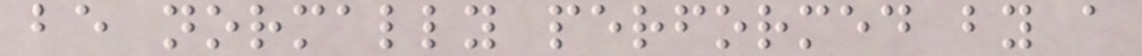be normally performed by a
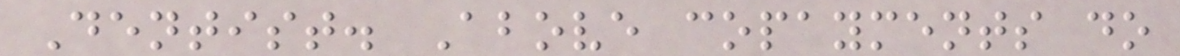Dentist. Above copayments do
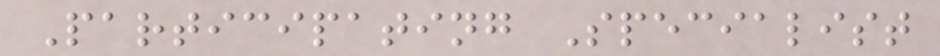Participating Specialist
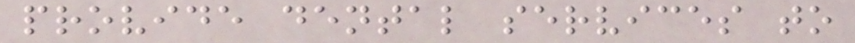provide dental services to
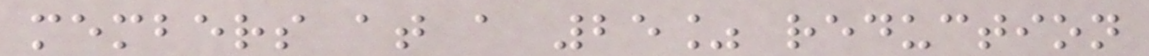members at a 25% reduction
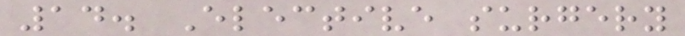14. Elective surgery
